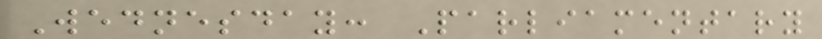Wednesday: Parliamentary
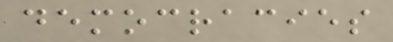democracies
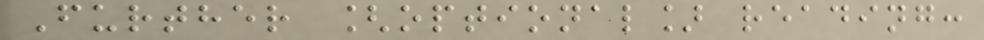Further [optional] reading:
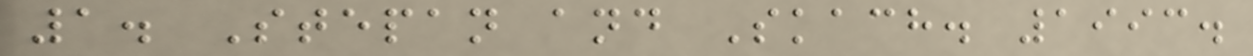1. Stepan and Skach. 1993.
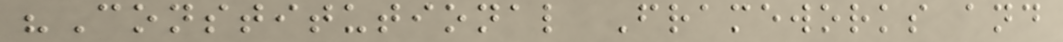"Constitutional Frameworks and
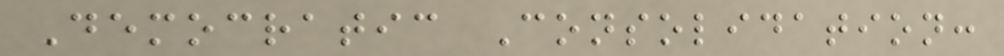Democratic Consolidation:
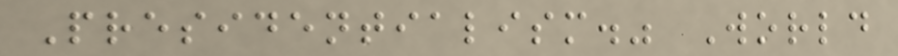Presidentialism." World
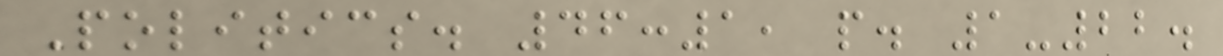Politics. 46:1, p. 1-22.
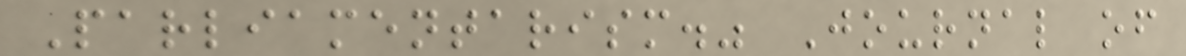Parliamentarism." Journal of
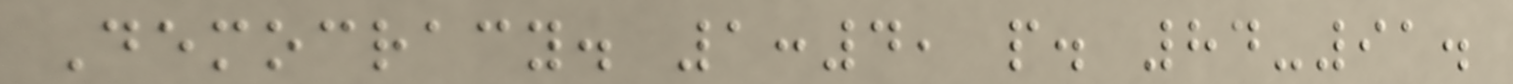Democracy. 1:4, p. 84-91.
